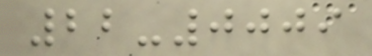22-0009
